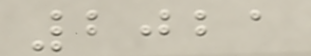2021
